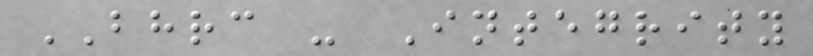BHRC - Integrity
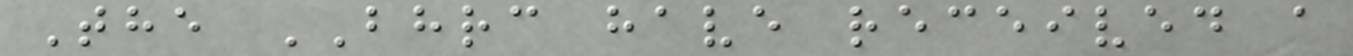The BHRC have received a
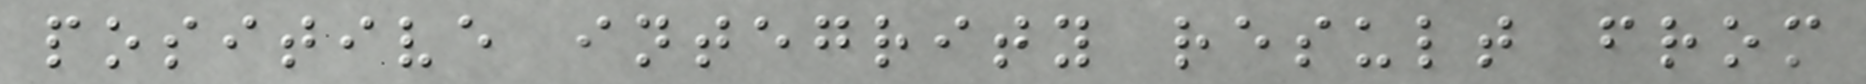positive integrity result from
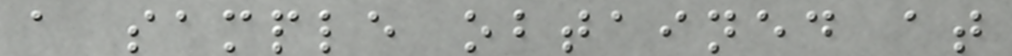a sample obtained at
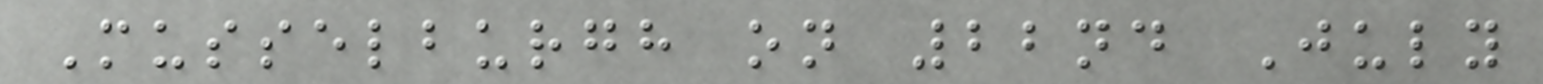Musselburgh on 22nd July
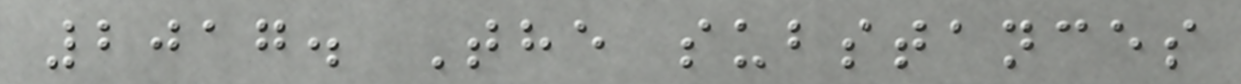2017. The substances
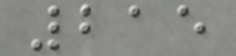215
